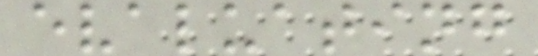evaluating
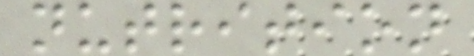nutrition
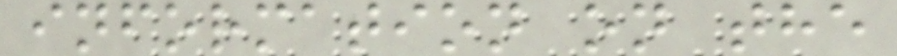information on the
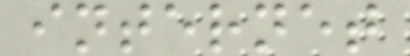internet
